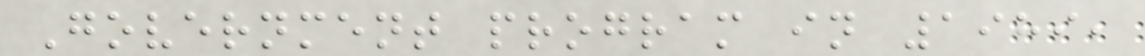Government program in 1989,
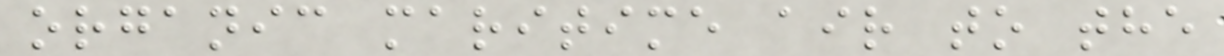organic maritime air to the
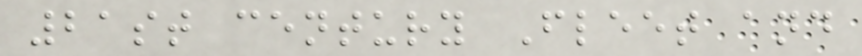21st century Fleet and
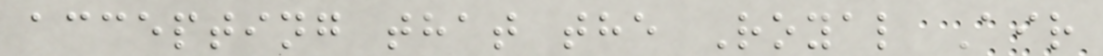accepting that the Royal Air
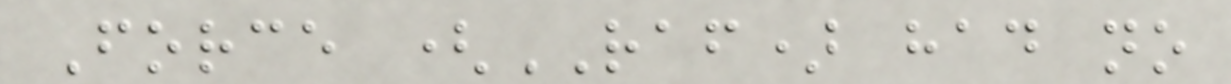Force (RAF) had no
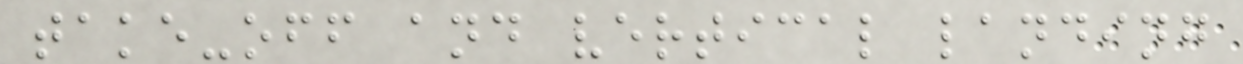take-off and vertical landing
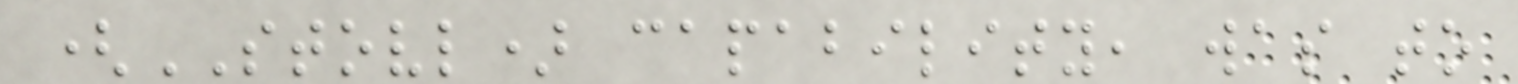(STOVL) capability, was to
